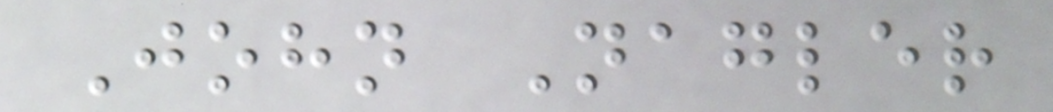John Nagler
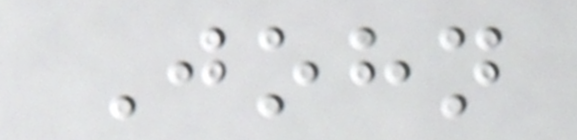John
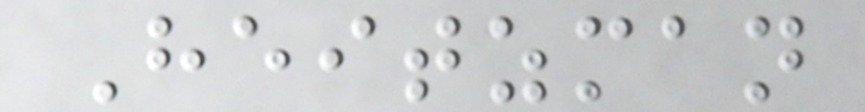Heitzman
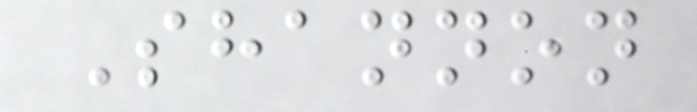Shannon
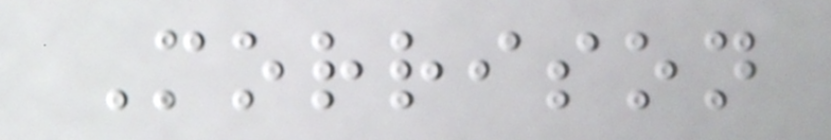Morrison
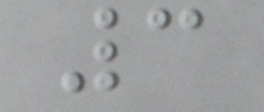3
